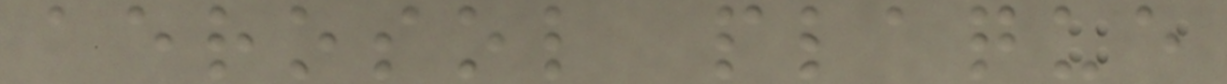aerosol plaque
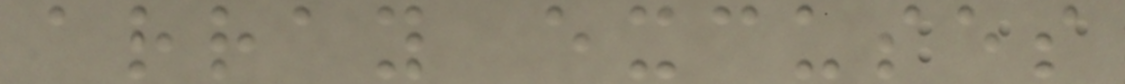array excuses
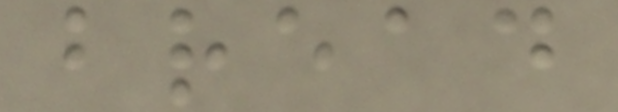bread
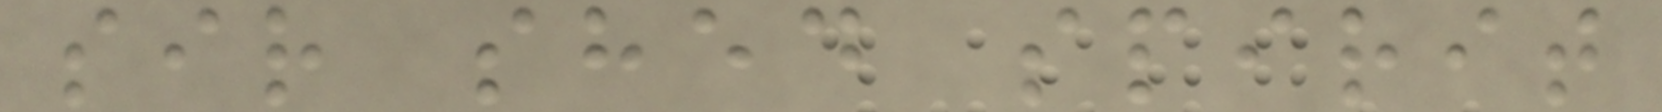sir shed spirit
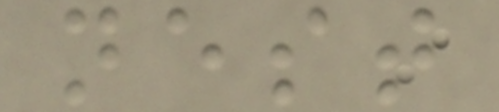nest
